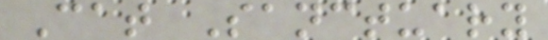Cat Sanctuary
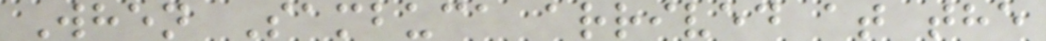When Sambuca arrived at the
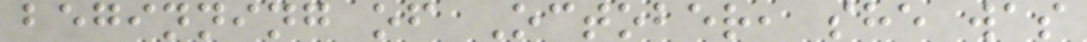beginning of October, she was
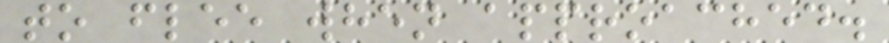to flee when approached.
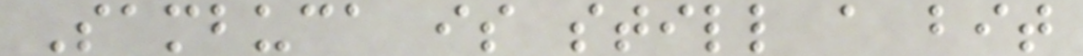Sambuca is still a bit
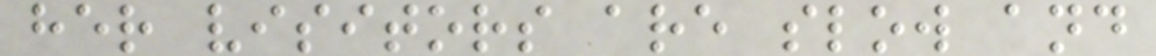her visitors are slow and
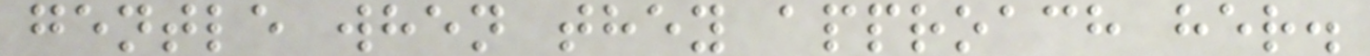gentle when they approach her.
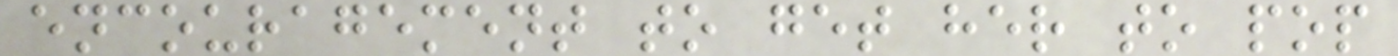encouragement to get her to pop
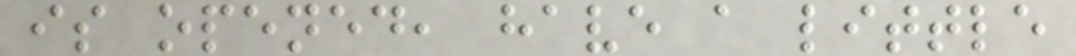is opened, have a little
